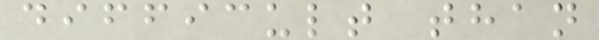difficult than
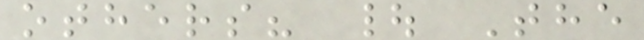others? | The
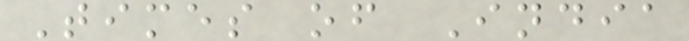Times of India
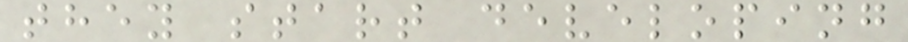they start developing
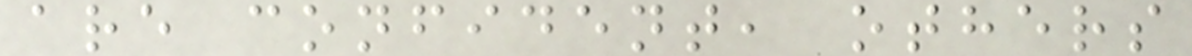are confident, others
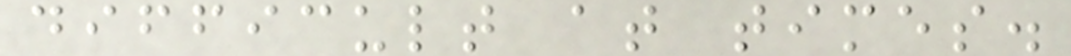difficult at times.
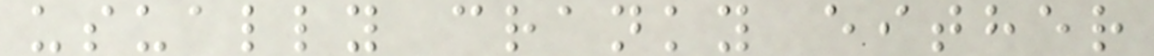usually cranky either
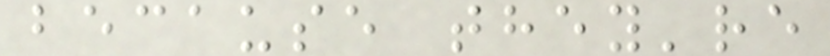because they're
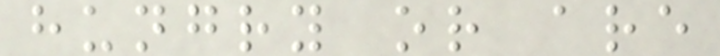hungry or are
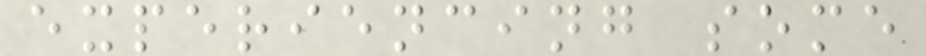experiencing some
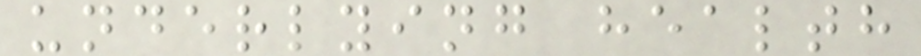underlying health
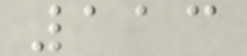113
